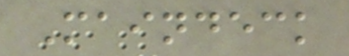Maindeck
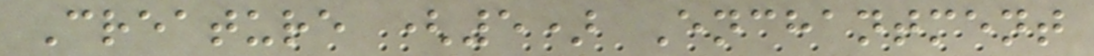Creature (5) Enchantment
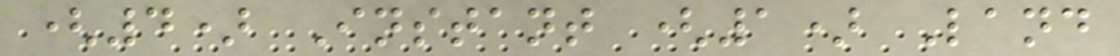(4) Instant (1) Land
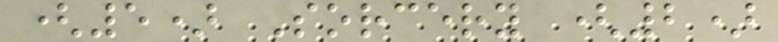(5) Sorcery (2)
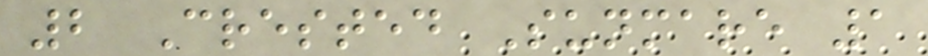2 Crested Sunmare 1
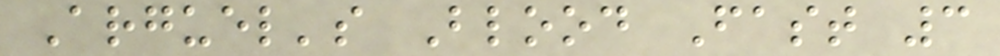Arguel's Blood Fast 3
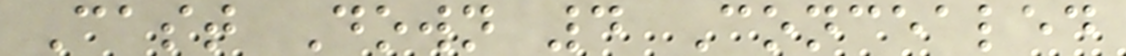Cast Down 4 Concealed
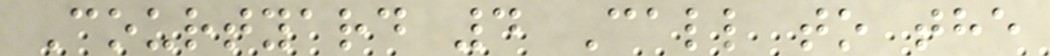Courtyard 4 Call to the
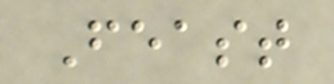Feast
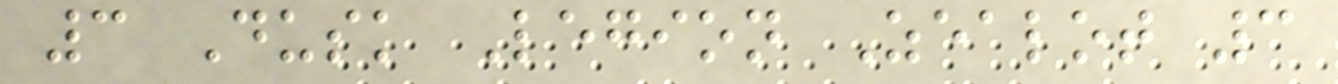3 Dusk Legion Zealot 3
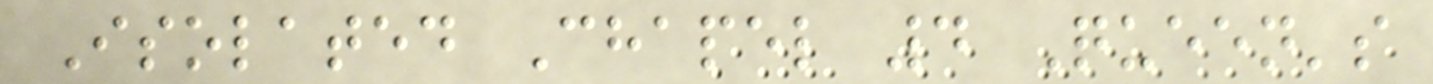Isolated Chapel 4 Queen's
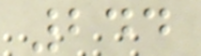244
